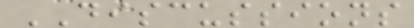DISCUSSIONS
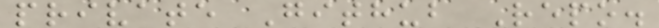private Github Repo.
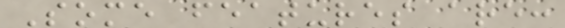Some features are:
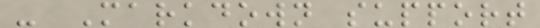- Markdown support
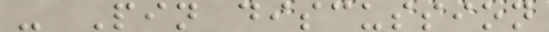- Pin discussion
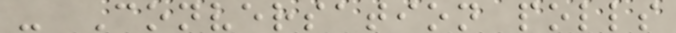- Conversation polls
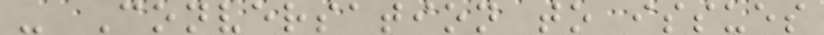- Conversation to issues
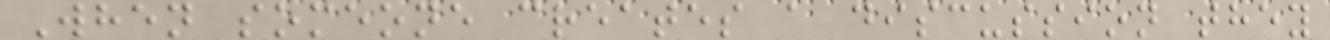When someone creates a discussion they
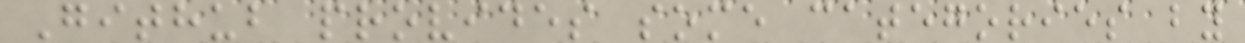Github provides some categories by
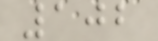102
